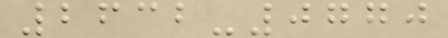2632-0770
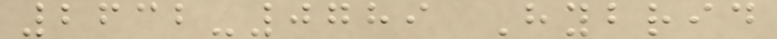2632-0789 Hybrid
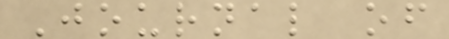Journal of
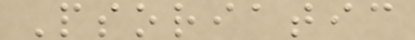Psoriatic
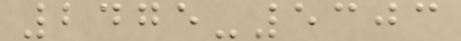2475-5303
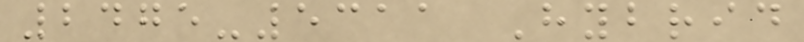2475-5311 Hybrid
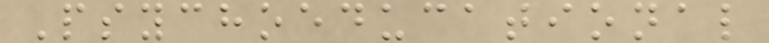Psychoeducational
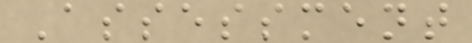Assessment
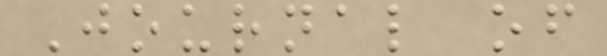Journal of
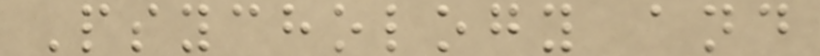Psychology and
